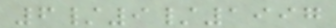6/9/1997
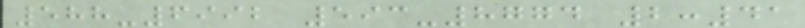588-6992 593-8774 2:41
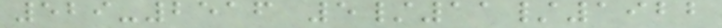529-2516 5/11/1922
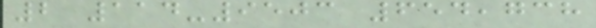2 114-9503 654,738
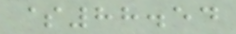$88.54
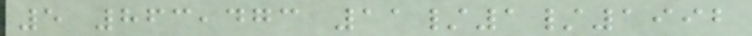5 863,473 11/1/1992
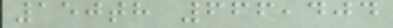150th 666,404
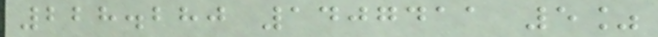228.280 1407411 5%
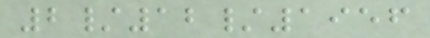2/12/1956
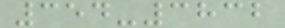354-3832
